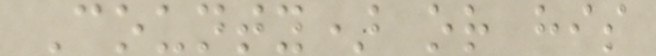County) or his
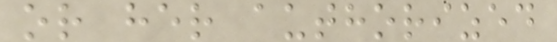or her authorized
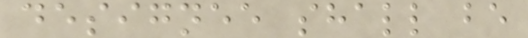designee shall be
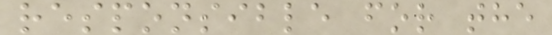responsible for the
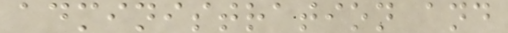administration and
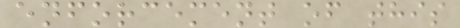enforcement of this
